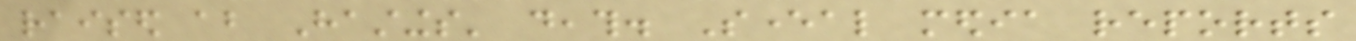raised about Hastings' death. Several media reports
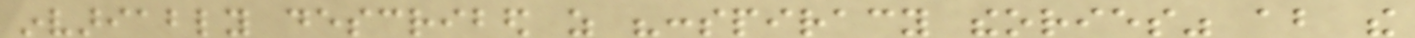invariably described as "conspiracy theories" about the
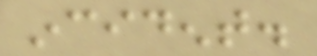incident.
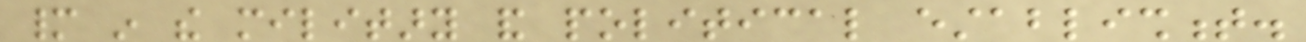many in the military and political establishment.
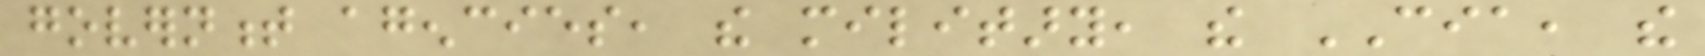government agencies, the military, the CIA, the
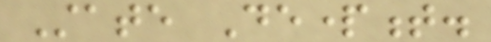State Department.
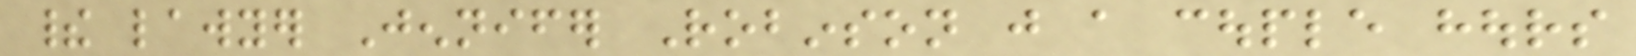their lawyer Jennifer Robinson just a couple hours
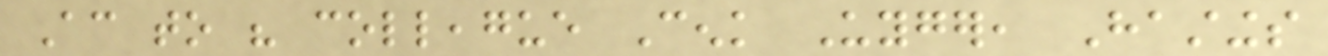According to his colleague Cenk Uyger, Hastings
